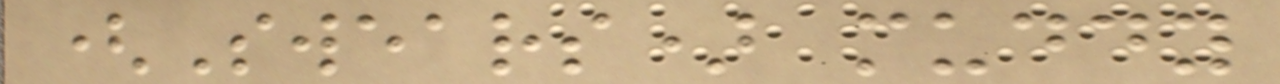(Swears) muddy
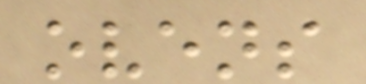ovens
